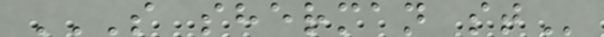S SHERMAN ST
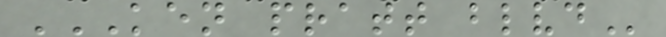KEN PRATT BLVD
